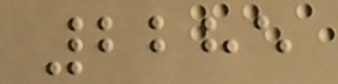2285
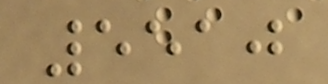5510
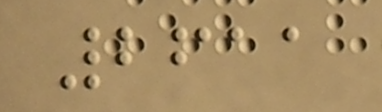2611
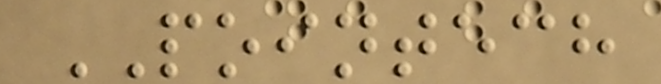POINTECH
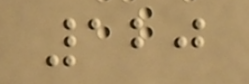120
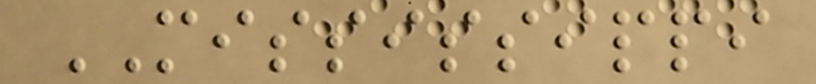MISSISSIPPI
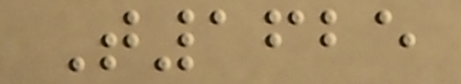T1625
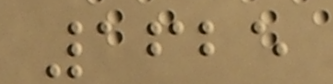1625
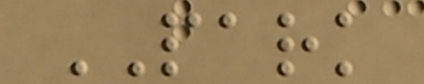PARK
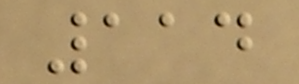114
